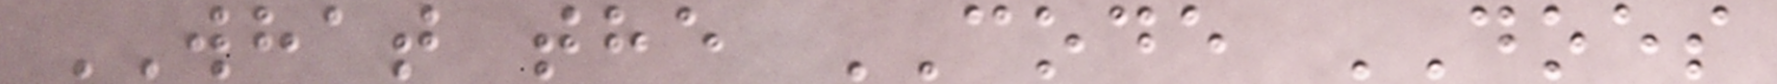WHAT the CODE DOES
